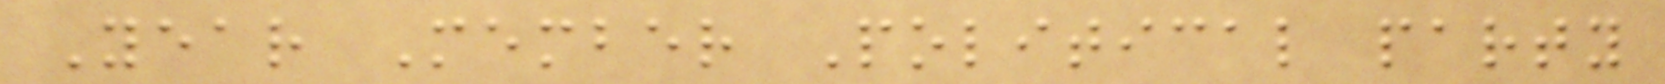Year Member Political party
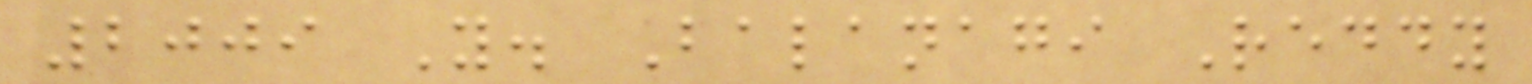2009 Y. Balanagi Reddy
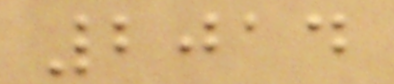2014
